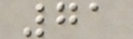71
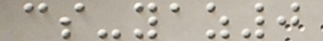cs-yaz0
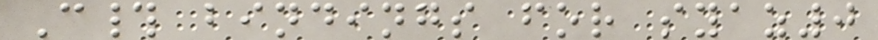C# bindings for syaz0
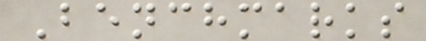Benchmarks
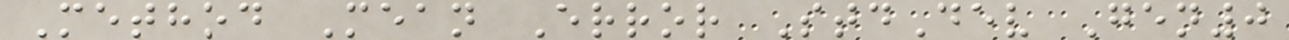Method Mean Error StdDev Gen0
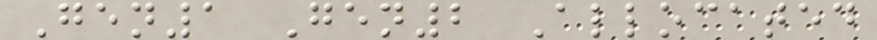Gen1 Gen2 Allocated
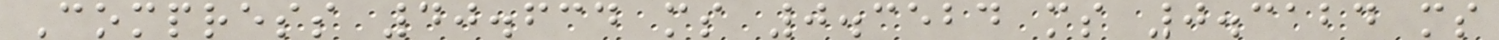Compress 40.634 ms 0.3524 ms 0.3124 ms
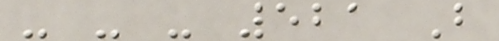- - - 521 B
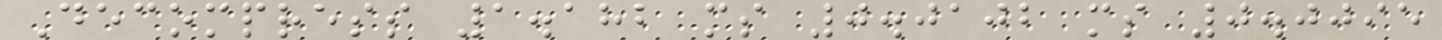Decompress 1.182 ms 0.0102 ms 0.0095
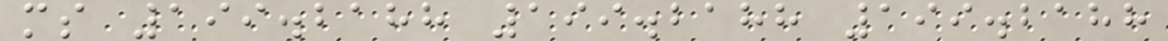ms 199.2188 199.2188 199.2188
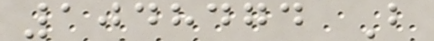1048474 B
